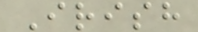Irish
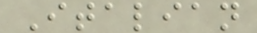Italian
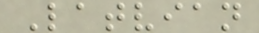Latvian
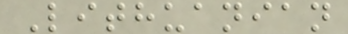Lithuanian
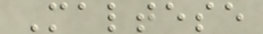Maltese
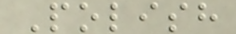Polish
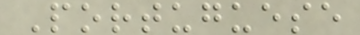Portuguese
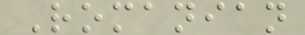Romanian
